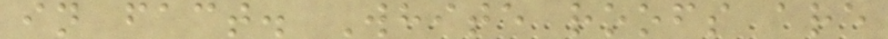in fact. White roofs are
